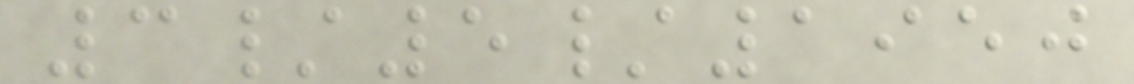3/5/1950
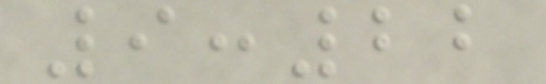9:22
